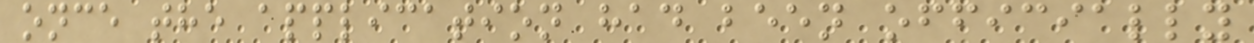once the application had been officially
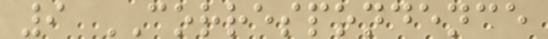9 CORRESPONDENCE
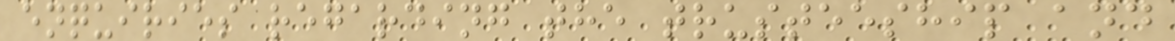enquiries regarding the trusteeship and
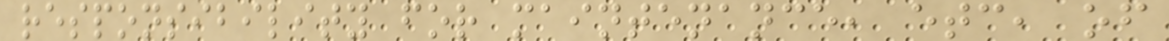responsibility for maintenance, etc, of
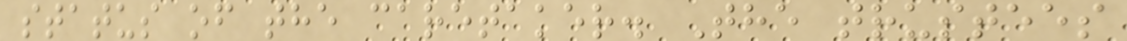status of the caretaker. The trustees
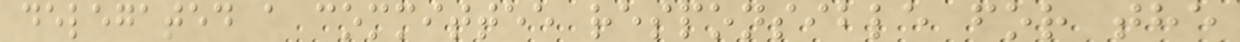delegated a committee responsible for the
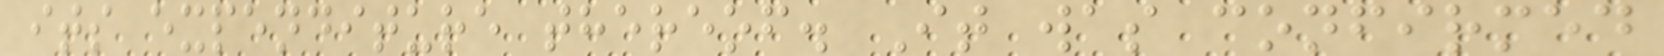its expenditure thereof. It was confirmed
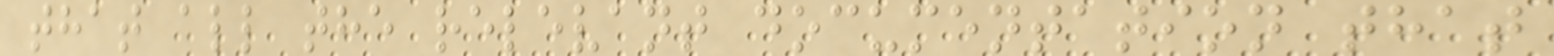that all the relevant documentation that
